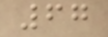67
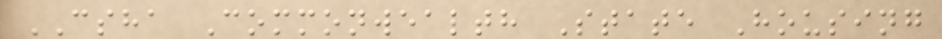CSHA Commonwealth State Housing
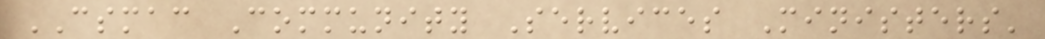CSMAC Community Services Ministers'
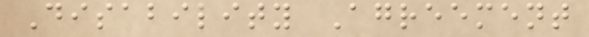Disability Agreement
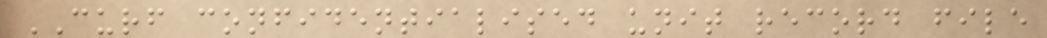CURF confidentialised unit record file
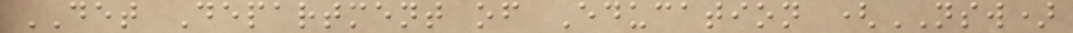DET Department of Education (NSW)
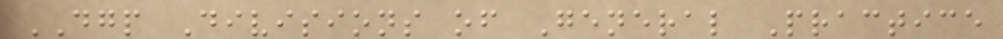DGP Divisions of General Practice
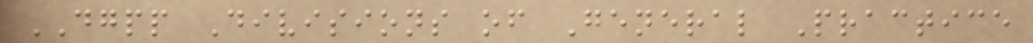DGPP Divisions of General Practice
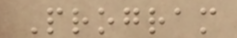Program
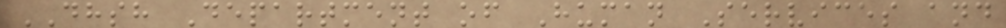DHSH Department of Human Services and
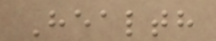Health
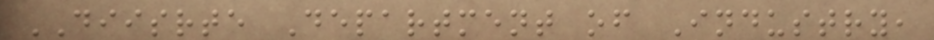DIISRTE Department of Industry,
